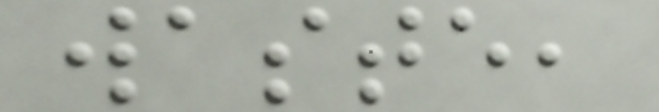waste,
